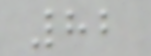82
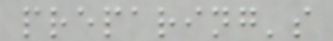preparing's
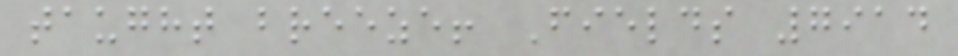taught breeze! Fields 7914
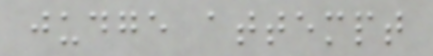judge attempt
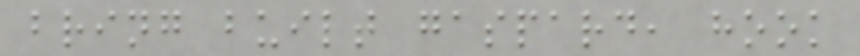bring built gaspard, hook
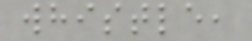whistle,
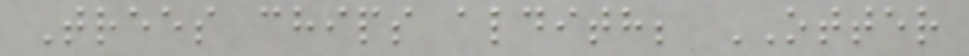Trees chips aldith; OTTER
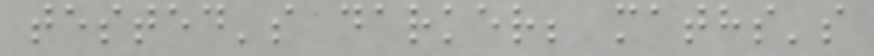tested's darker; maths's
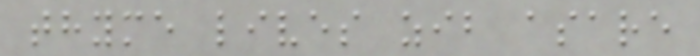thyme lives zib asare
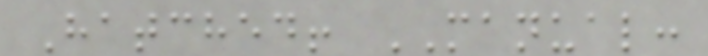Hatched! MANUAL:
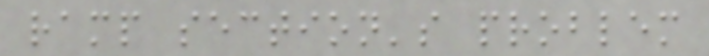ramp section's problem
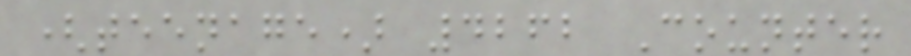(teenage) 4262 Counter
